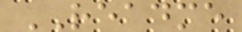README
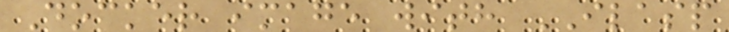Docker image with ILASP
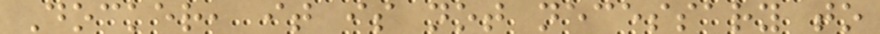Docker, it is not necessary to
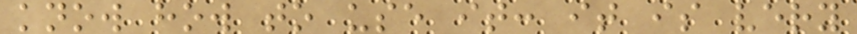know how to use it: it is very
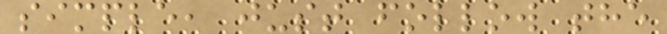simple, just follow the
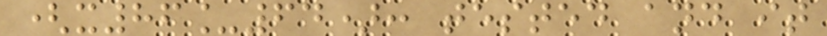(x86_64): tested and it
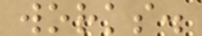works.
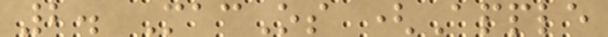2. MacOs (Apple
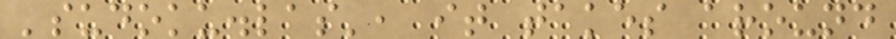'sudoku.las', it takes around
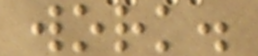work.
